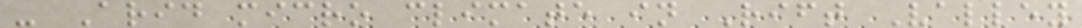- Arid micro climate in Rift Valley
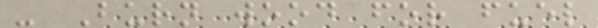- Burn wood for fuel
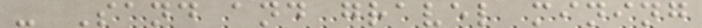- Sand and gravel mining
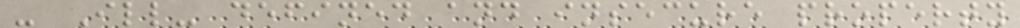- Ill- defined and insecure property
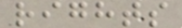rights
